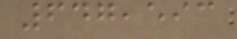647,593
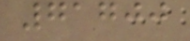71700
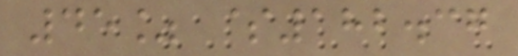45% $182.37
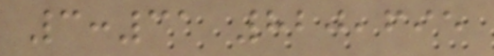3:31 820,695
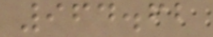964.62
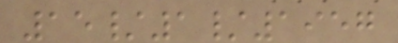15/1/1957
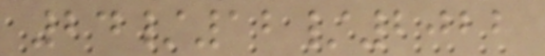24/12/2022
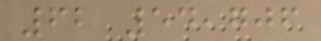62 54,706
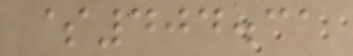$404.31
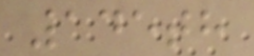145th
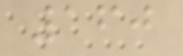160
